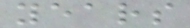years
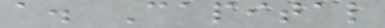a. Capital
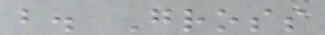b. Gross
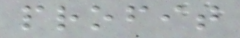profit
